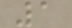1
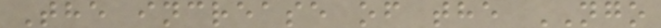The increase of the NGO
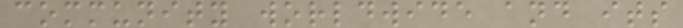community worldwide and its
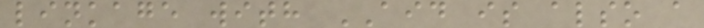linkage with AID is also a
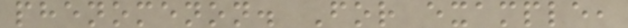phenomenon. For example,
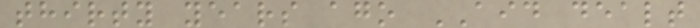thirty years ago AID dealt
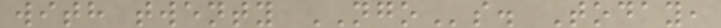with twenty NGOs. Today,
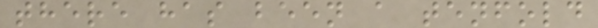there has been a tenfold
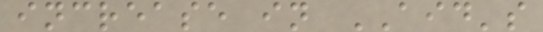increase in AID's
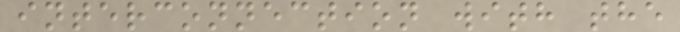interconnection with the
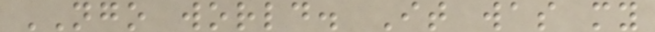NGO world. It was my
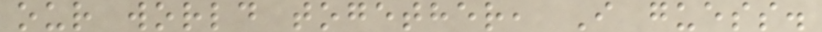our world together, I guess.
